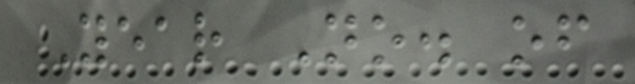Year No. of
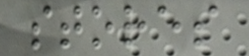stores
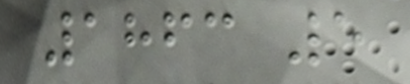1863 5
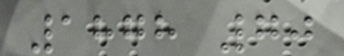1878 70
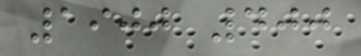1900 400
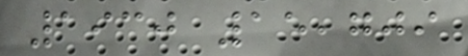1930 15,709
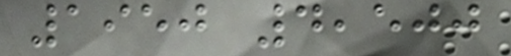1950 4,500
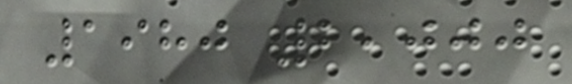1980 2,000
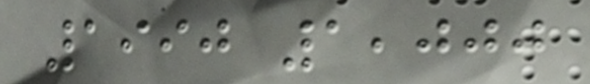1990 1,000
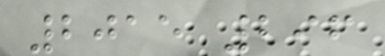2015 296
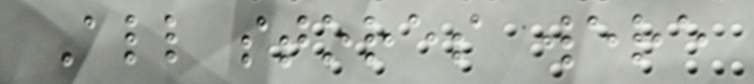All stores were
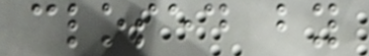closed by
